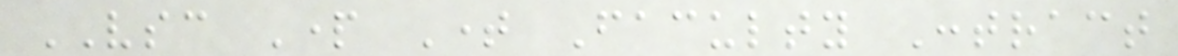VSC Part Time Faculty Contract
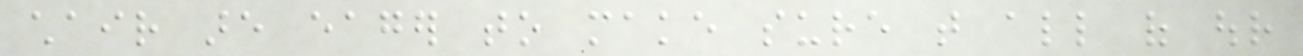chair are eager to make sure that all of our
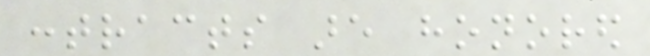contracts are honored
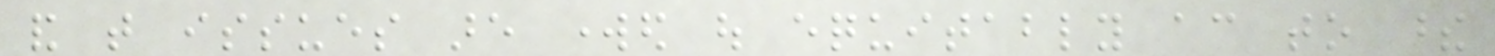and that issues are worked out equitably according to these
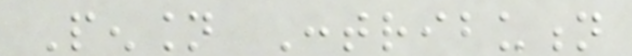Pension Contribution
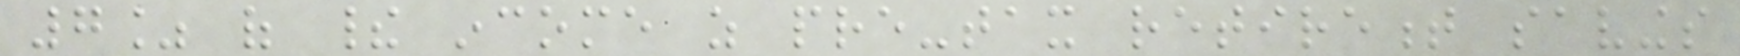7% of their income as pre-tax retirement savings
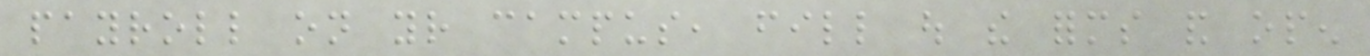payroll on your campus, fill out the forms and open
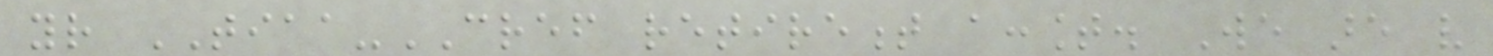your TIAA-CREF retirement account. We are very
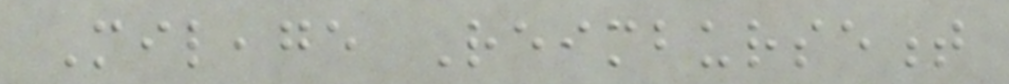Mileage Reimbursement
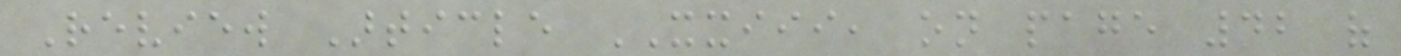Review Article XXIII, on page 42 of
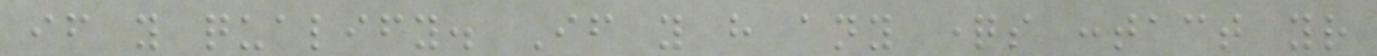if you qualify. If you have any questions contact your
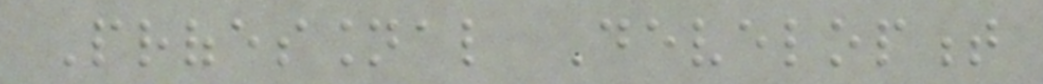Professional Development
